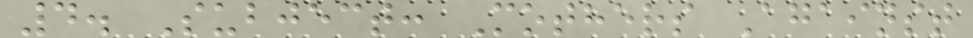4. Subject: Mothers Against
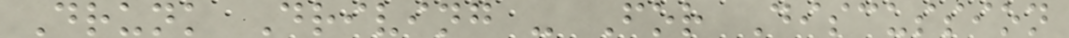Drunk Driving - For Discussion
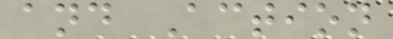and Action
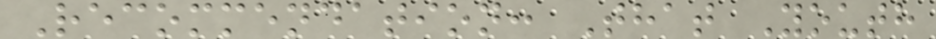Recommendation: That Youth
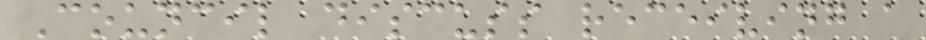Council discuss receiving a
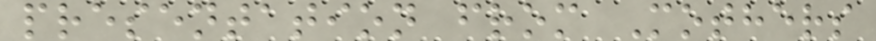presentation from Mothers
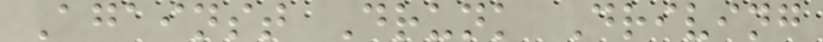Against Drunk Driving
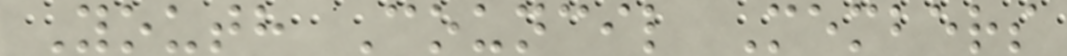Youth Council Members
